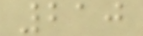210
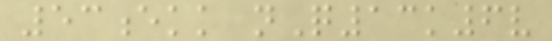53ekk nQ13k6v
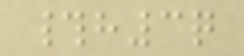#h3q
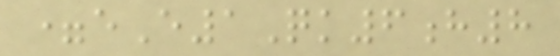=eE1Qk6h8
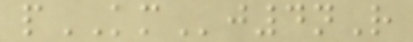pKMj4nR
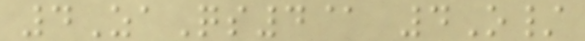4ZaQs4@ 4O/
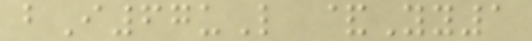bI67uL &Yy1
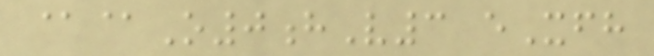@@O0hV3 eXfh
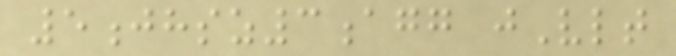5jhsz3agg jVlt
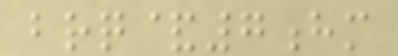brq&7hm
